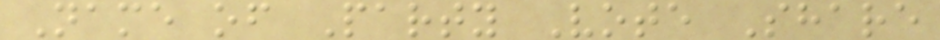Name of Party Vote Share
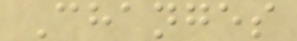Changes
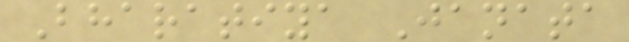Bharatiya Janata
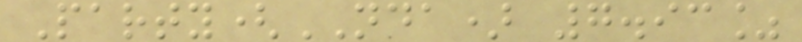Party(NDA) 7.93%
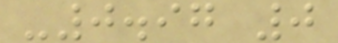-0.97 0
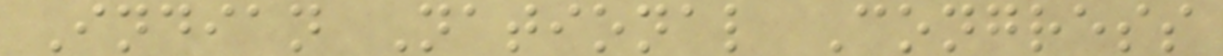Indian National Congress
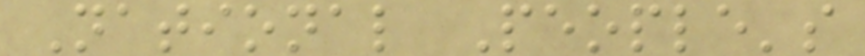National People's
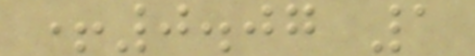+0.07 1
